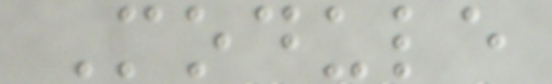Module
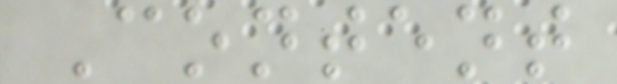Content
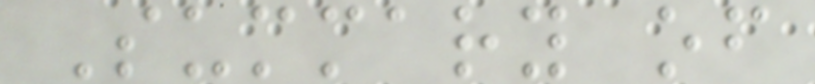Summary of
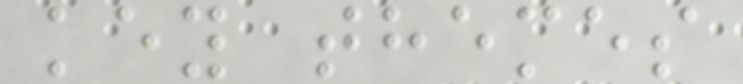key themes
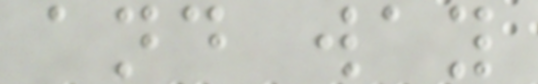and way
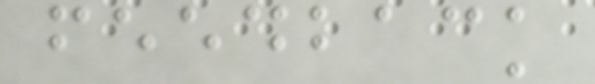feedback
